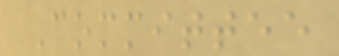Committee
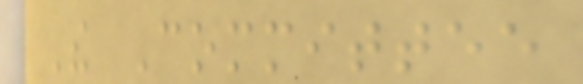The Committee
